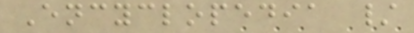Encyclopedia /
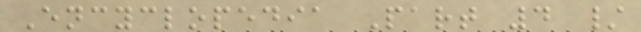Encyclopedia Part 4 /
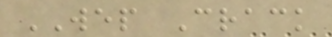WEP Crack
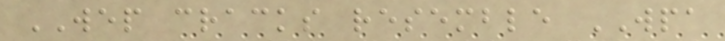WEP cracks resemble WPA
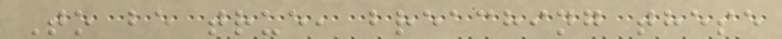To be true, breaching these
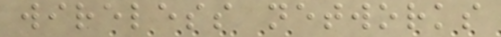wireless networks
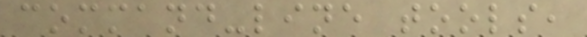command-line tools,
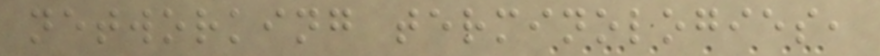networking terminologies,
